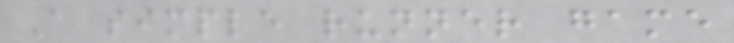A simple runner game
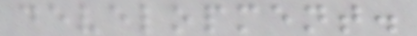development.
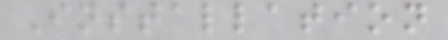Installation
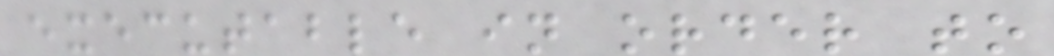executable in order to
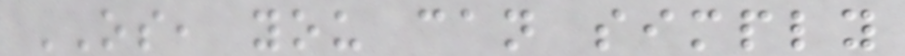OS, you can simply
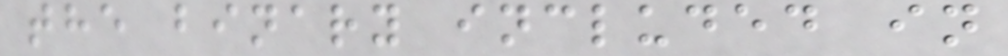the binary included in
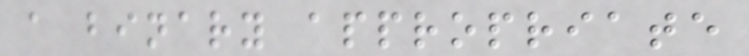a binary appropriate
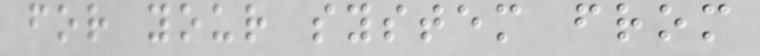for your system from
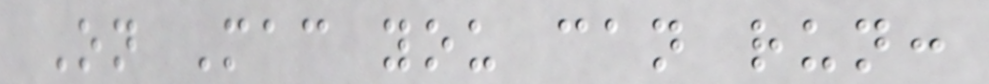On Mac you can run:
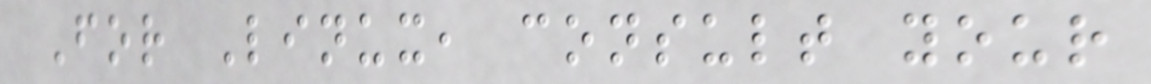For Linux, consult your
